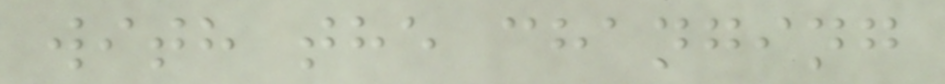with the changing
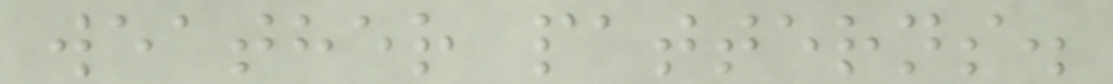weather patterns.
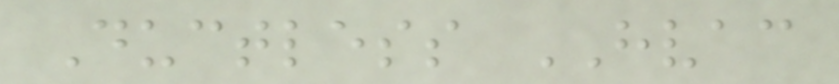Ductless HVAC
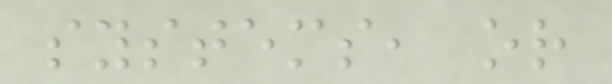systems, or
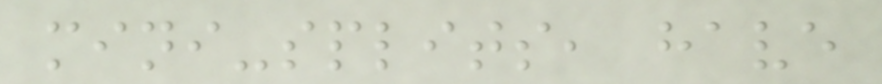mini-splits, have
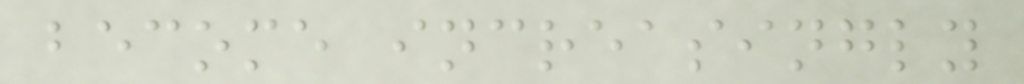become increasingly
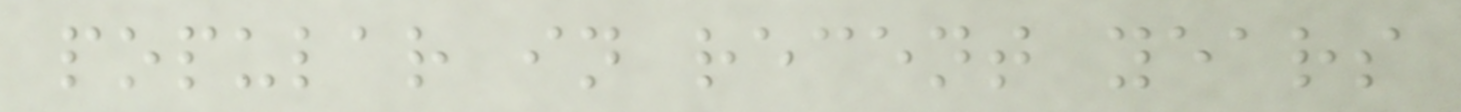popular in recent years
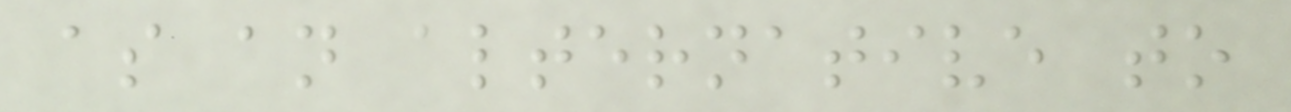as an alternative to
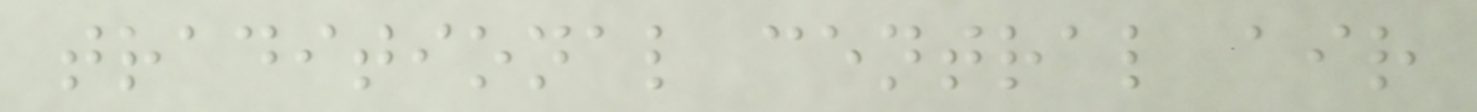traditional central air
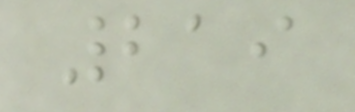219
